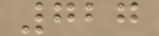727
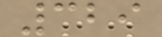329
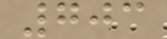703
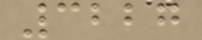3227
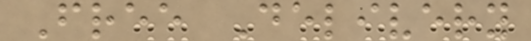Free Delivery
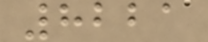8221
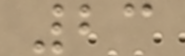23
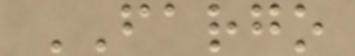FARGO
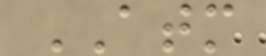ATM
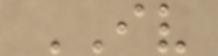IV
